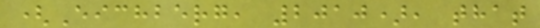(Eichberg, 2010), that
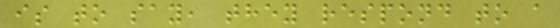is to say, they respond to a
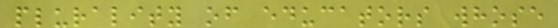plurality of educators whose
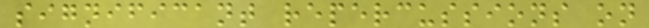significant repercussions on
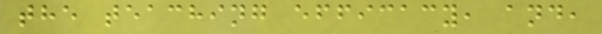the teaching efficacy, and,
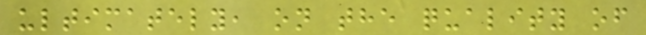ultimately, on the quality of
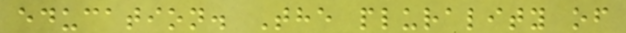education. The plurality of
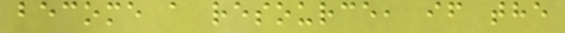become a resource, if the
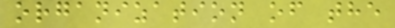organization of the
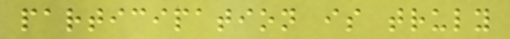participation is truly
